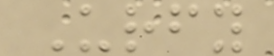Urfy
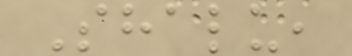Shalu,
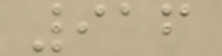916
